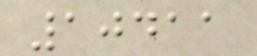10411
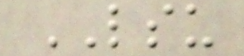LSU
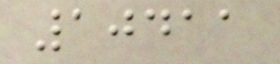10411
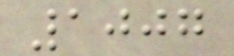1007
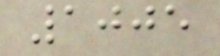1005
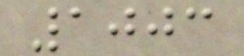1003
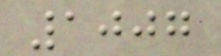1007
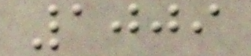1009
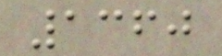1360
